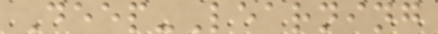Deep-Learning
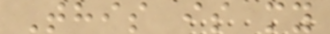This is my
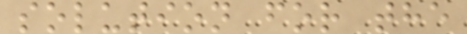solution for the
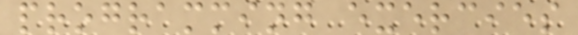programming exercies
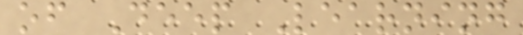of Deep Learning
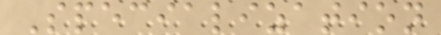Specialization
